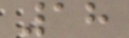18
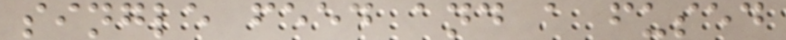single feed and a fused
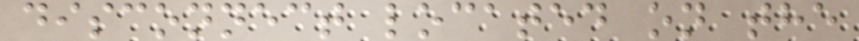disconnect located on the
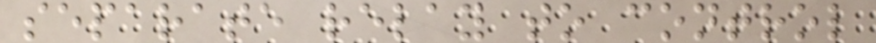separate relay to control
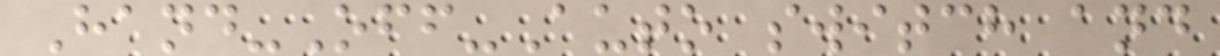Hand-Off-Auto switch and
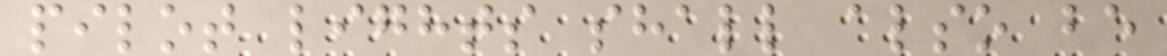pilot lights shall also be
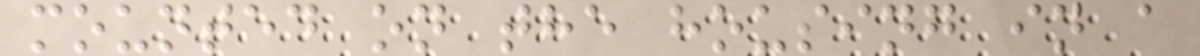mounted on the housing in a
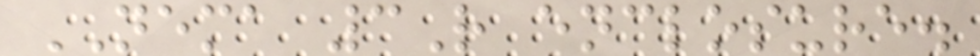NEMA 3R enclosure.
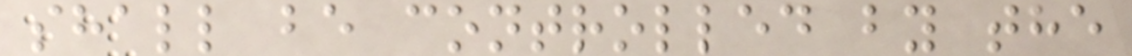shall be controlled by the
